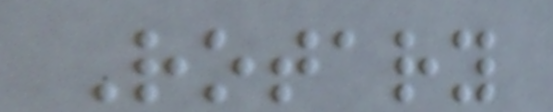Rotary
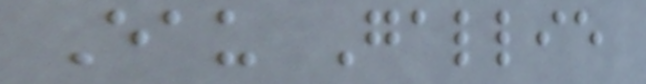Eau Gallie
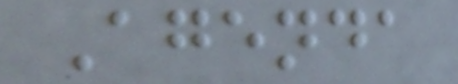Agenda
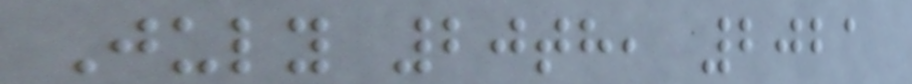July 20th, 2021
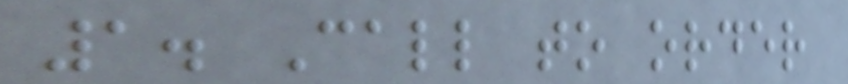1. Call to order
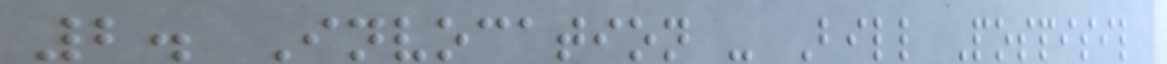2. Invocation - Bill Pospisil
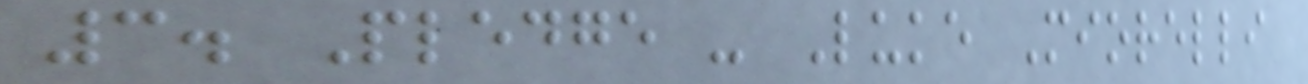3. Pledge - Luke Miorelli
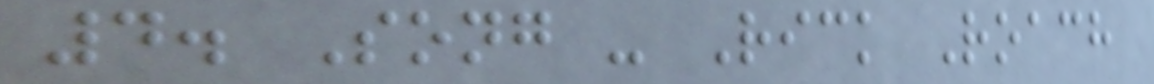4. Song - Rick Roach
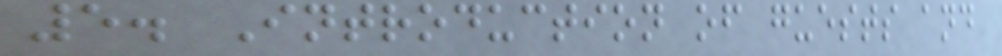5. Introduction of guests and
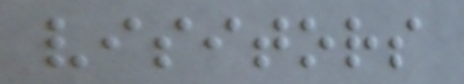visitors
